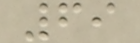69
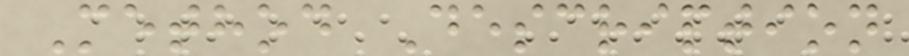Method Description
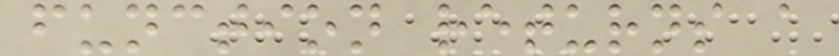function returns a
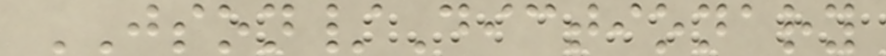JSON/Dictionary
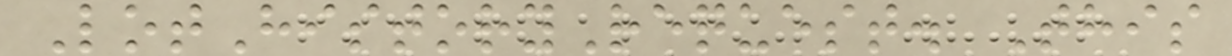LotHistoryRequest. This
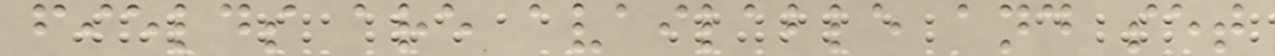fields are available and set
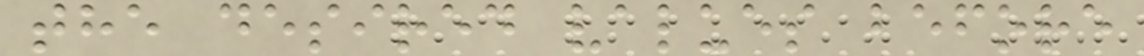the desired values before
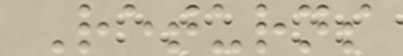Returns
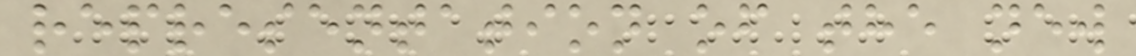representation of the new
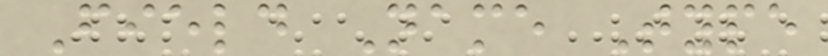Field Name Type
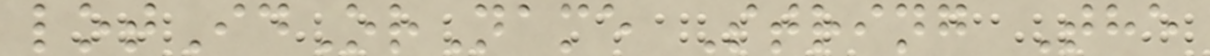lotIdOrName String The
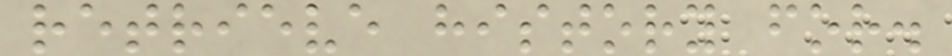retrieve history for.
